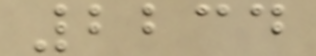2234
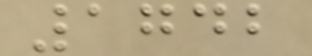1742
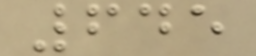645
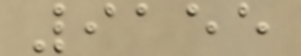9155
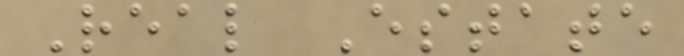Real Estate
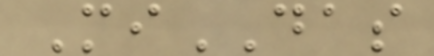MiDAS
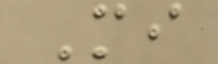Mi
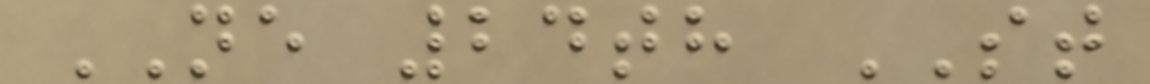NE 24th ST
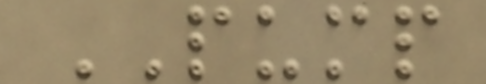PUMP
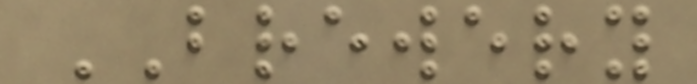BREWERY
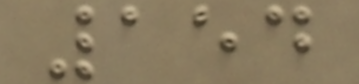154
